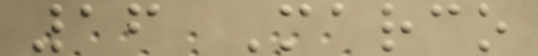16 Marco
